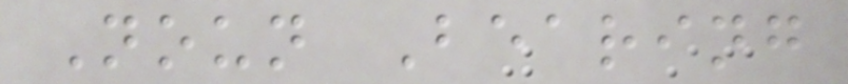Noun Bearing
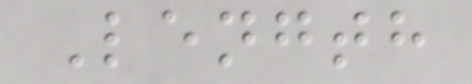Length
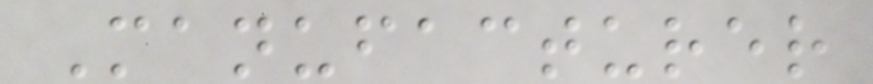Manufacturer
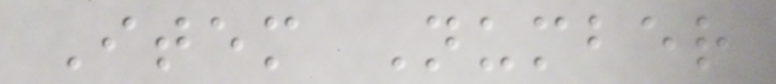Item Number
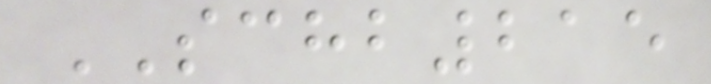SCHB215
